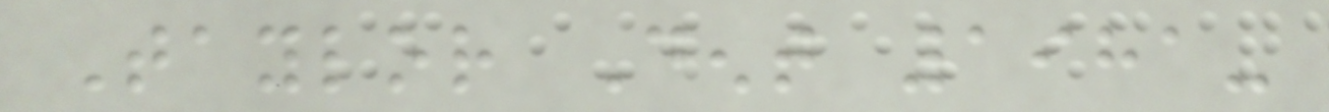Taylor Dent 1981-
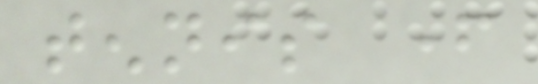tennis father
